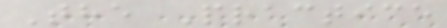The Practice
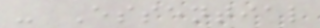- Essential
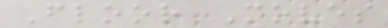Floor Moves
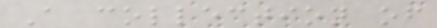A collection of
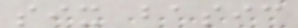six basic
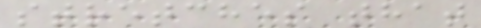stretches that
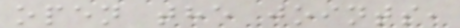open the joints,
